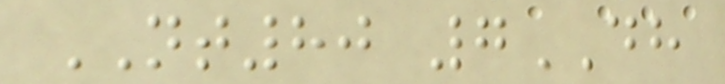NT80 7DH
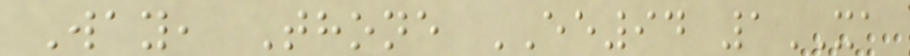Way, Thone EE94 1XA
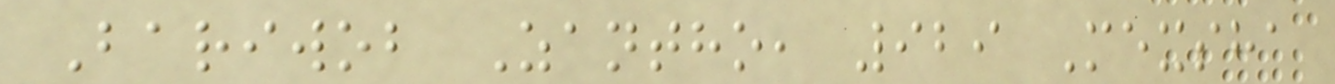Bariwob Zantho, 929 Mexsha
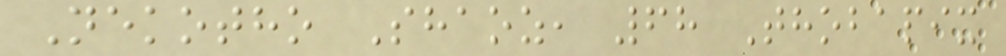Nekotho Shaoz, 68 Thobapix
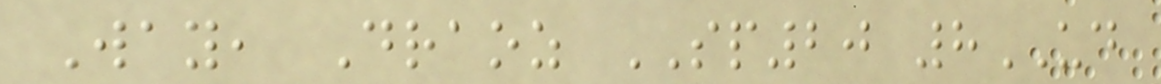Way, Draoz SP20 8UD
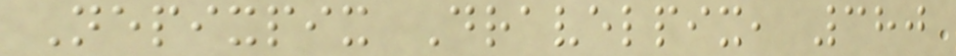Nepixpix Dravelpix, 380
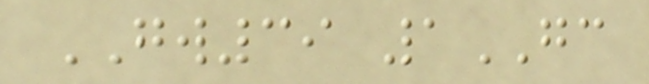GW39 1GC
